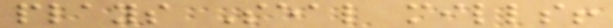plays Seal mills!
